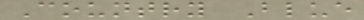Country Blue
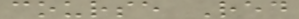course Red
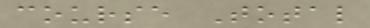course Total
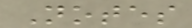Notes
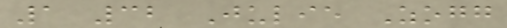1 32 Julie Zogg
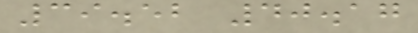39.52 40.17
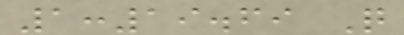1:19.69 Q
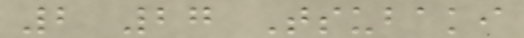2 27 Tsubaki
